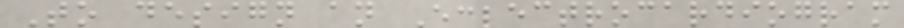To design an Eclectrocardiogram
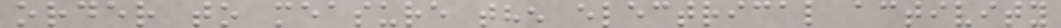order to measure the electrical activity
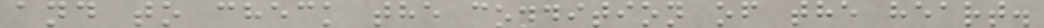and to check the condition of the heart.
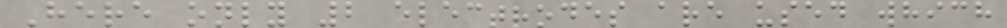Here only 2 electrodes are used which
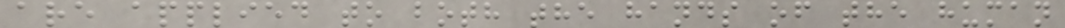are applied to both the hands of the human
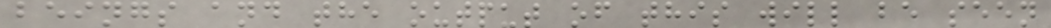beings and the output of this will be seen
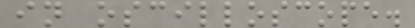in oscilloscope.
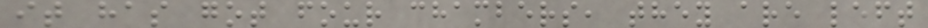it has got four chambers, they are left
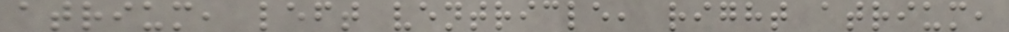atrium, left ventricle, right atrium,
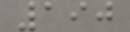190
